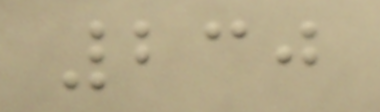230
